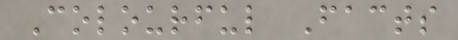Colourful Facts
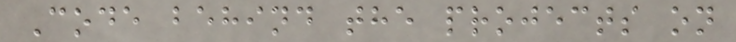Code behind the projects on
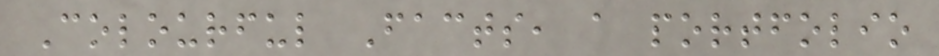Colourful Facts, a portfolio
